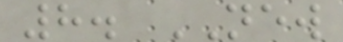8. NEW
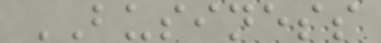BUSINESS
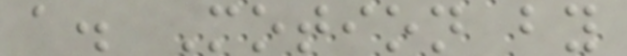a. Motion by
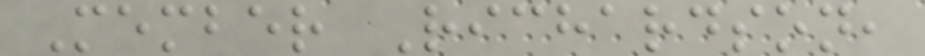Member Richardson,
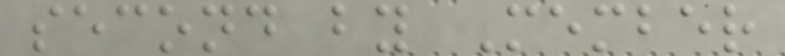second by Member
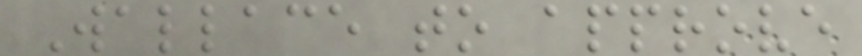Wallace to approve
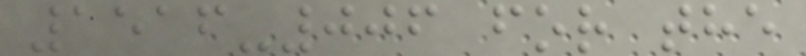1516-006 for the
